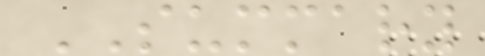SUMMARY
